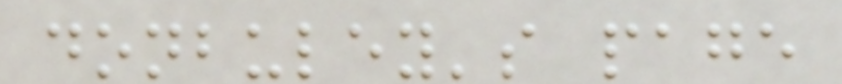donbuley's page
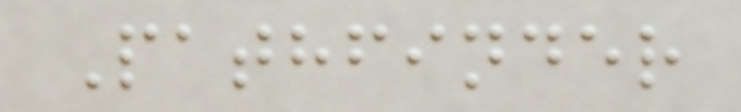Pathfinder
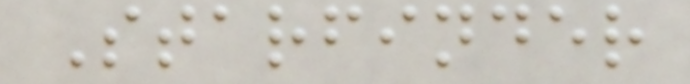Starfinder
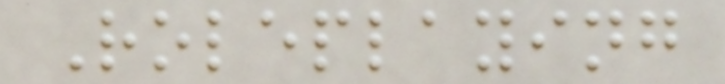Roleplaying
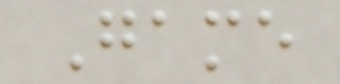Game
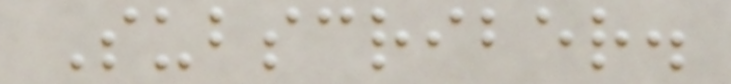Subscriber.
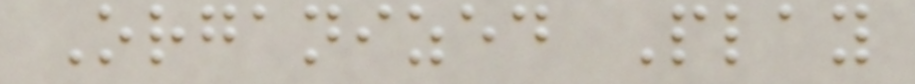Organized Play
